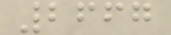2667
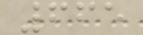665
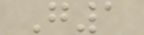G1
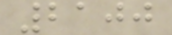2100
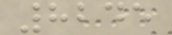8245
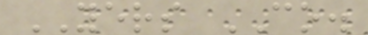YERS CO.
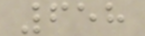658
